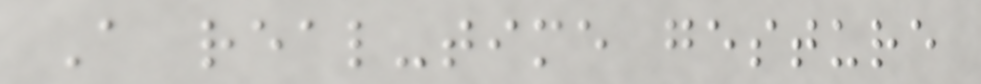A real-time gesture
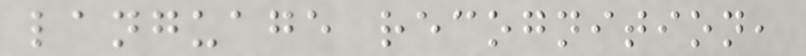language recognition,
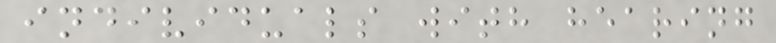individuals with hearing
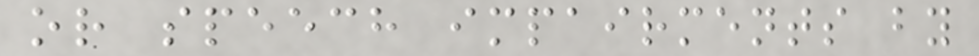or speech impairments by
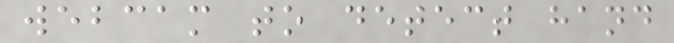webcam to detect hand
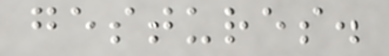gestures.
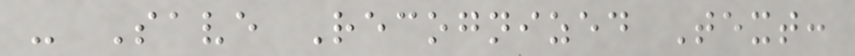- Save Recognized Text:
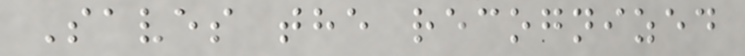Saves the recognized
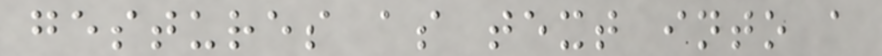gestures as text into a
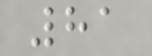81
